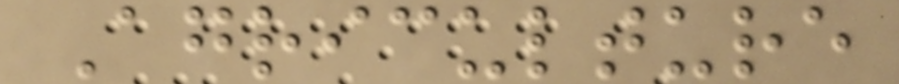Agriculture
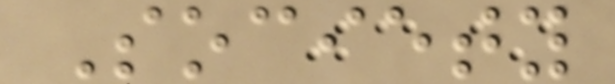Society
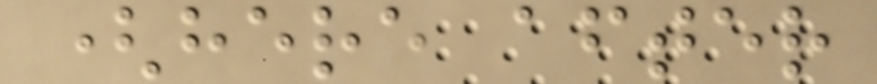(here after
